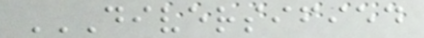DIVERSIFIED
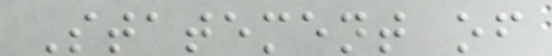Statement of
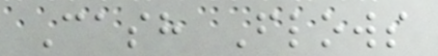Cash Flows
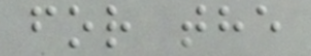for the
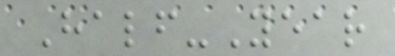Half-Year
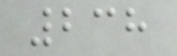238
